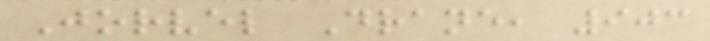Jorvel Drane, 903
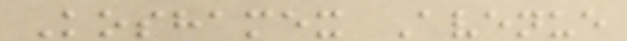Koshamex Avenue
